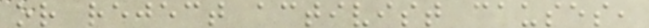or reject activist causes,
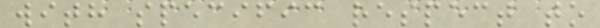with specific respect to
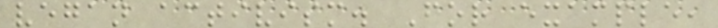vegan activism. For example,
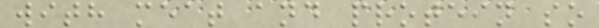with meat and protein so
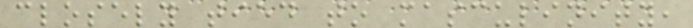closely tied to masculinity,
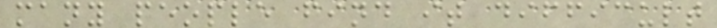many people find it difficult
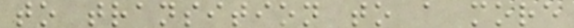to transition to a more
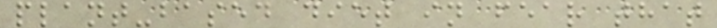plant-based diet in fear that
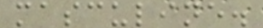masculine.
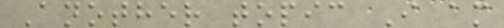Another topic I am
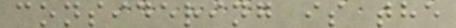considering is the
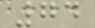74
